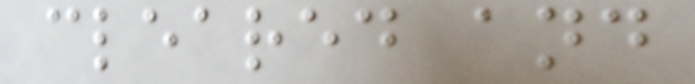cleared and
